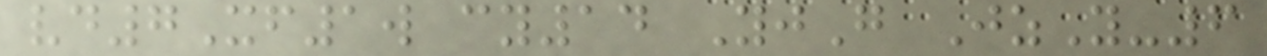vd7Xf1w cy14 YjG JzY-6
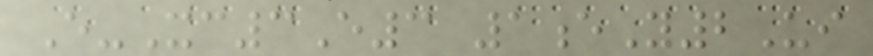E-Xc3E3 1eY2Ui
